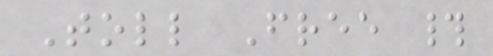Toll Free #
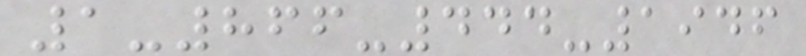1-866-444-1946
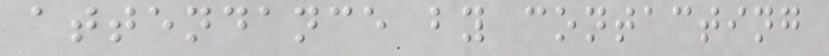attendance by contacting
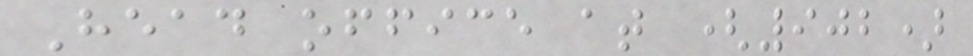Head office at (902)
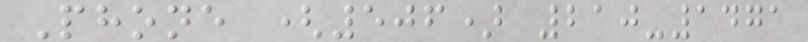Phone (506) 210-1471
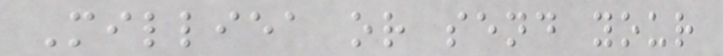Milliea or send your
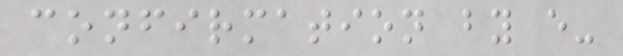confirmation by e-
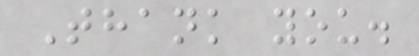Thank you.
